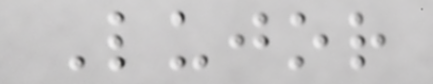Lujor
